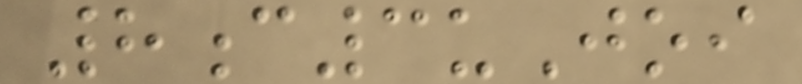8c3uJoi
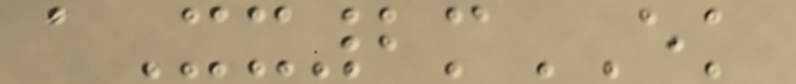aXx2mEK
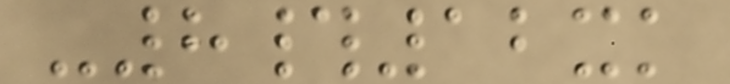-8#12xk
